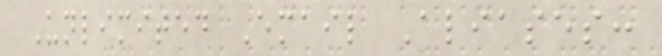Unlimited Email Aliases:
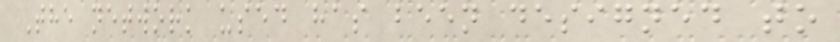The network used has been designed to
